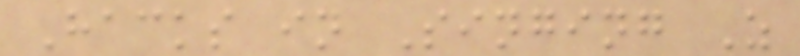Hacks in Singing Z
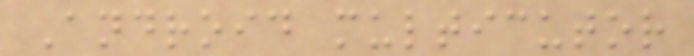Android multicutor
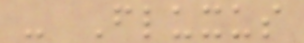- Fluxus
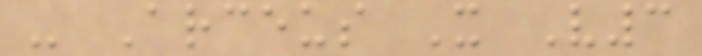- Arceus X V3
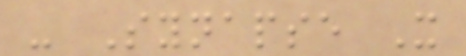- Synapse X
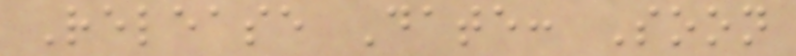Release Date: Soon
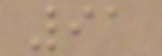91
